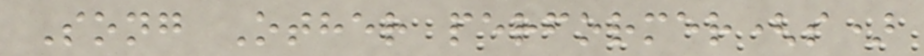Song Other performer(s)
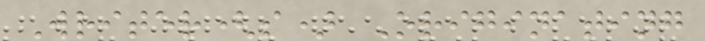Writer(s) Originating
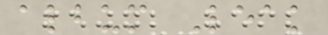album Leak
